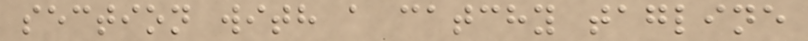section with a catchy tagline
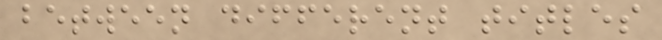between different titles
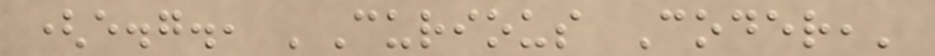(e.g., 'Curious Coder,'
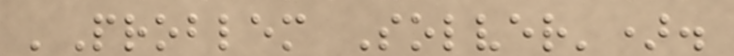'Problem Solver').
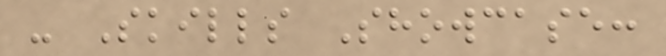- Skills Showcase:
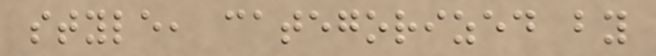style, categorized by
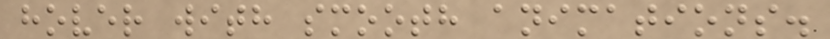hover with smooth animations.
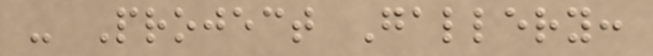- Project Gallery:
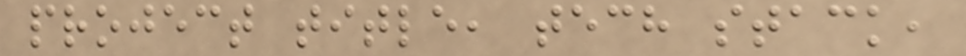project title, tech stack,
